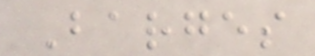Barges
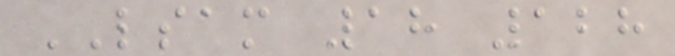LSAM 18 128
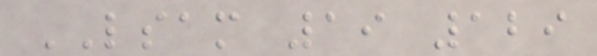LSAM 19 129
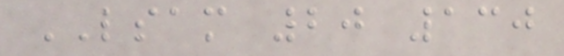LSAM 20 130
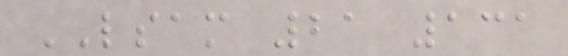LSAM 21 131
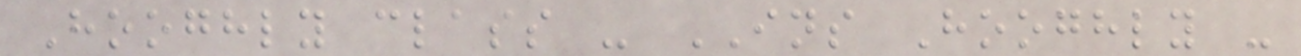Hooghly class - INS Hooghly -
